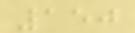150
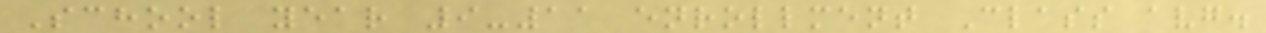School year 9-11 enrollment Class avg.
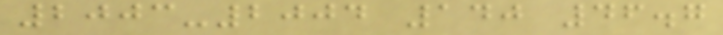2003-2004 140 46.7
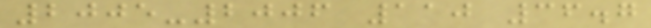2005-2006 110 36.7
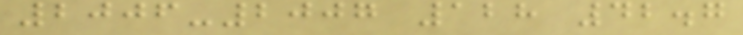2006-2007 128 42.7
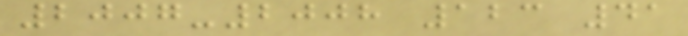2007-2008 123 41
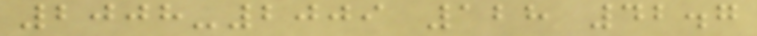2008-2009 128 42.7
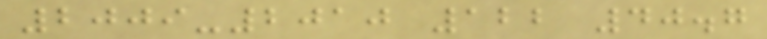2009-2010 122 40.7
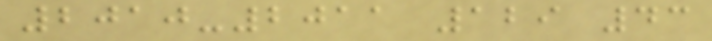2010-2011 129 43
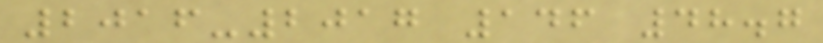2016-2017 146 48.7
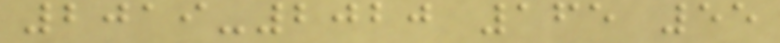2019-2020 165 55
